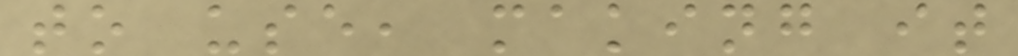to use, making it
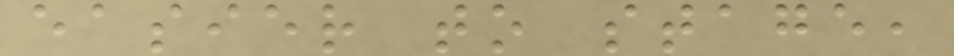easier to stage,
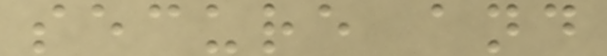secure and
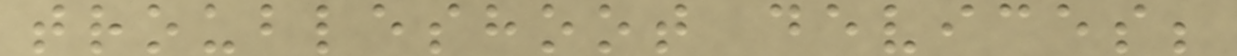troubleshoot devices;
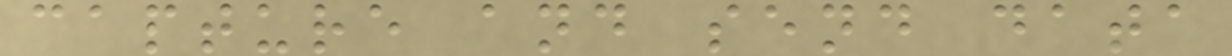capture and send data
